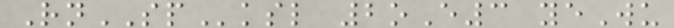RnSPksl 2oE3 yeWu
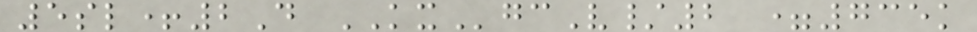5sl+2D KXgcV/2 =735k
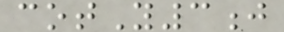cotY3j
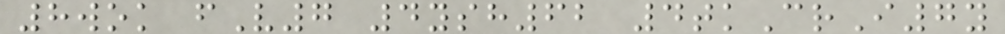8wok fV7 4ysh62 4tkCrI7y
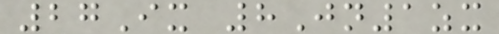27Ix 8Jn1zx
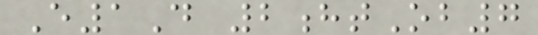E1D 2htOb7
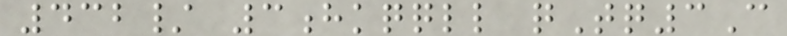432/ 3hkqqll qTq3C
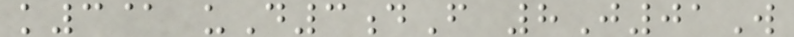k3@ uD3dF 8J01W
